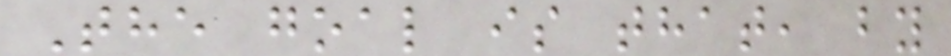The goal is that, by
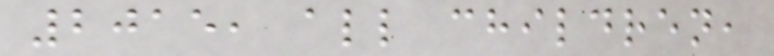2015, all children,
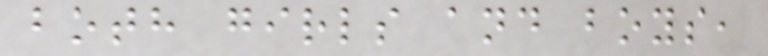both girls and boys,
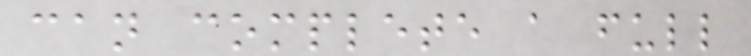can complete a full
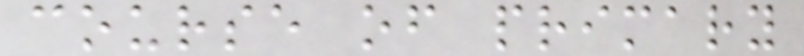course of primary
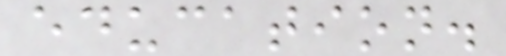education.
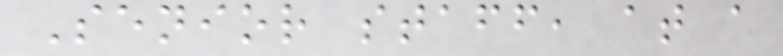Senior staff, at a
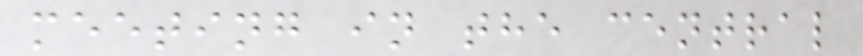meeting in the central
